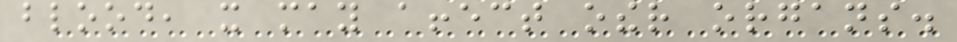blood, it may affect other organs.
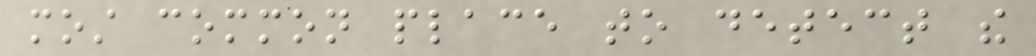most common place to detect the
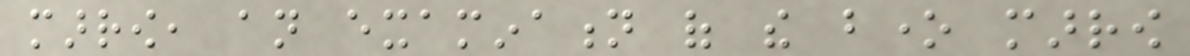marrow, an examination of the bone marrow
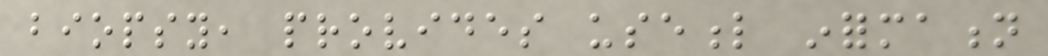biopsy, provides useful information
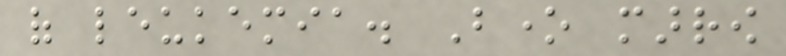of leukemia. Bone marrow
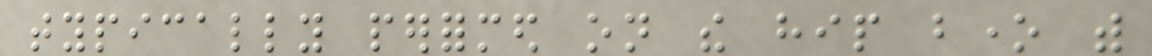typically performed on the hip bone with
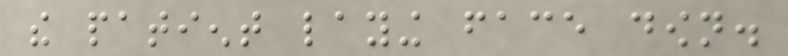the patient laying face down.
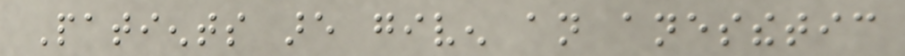Patients are given an anesthetic
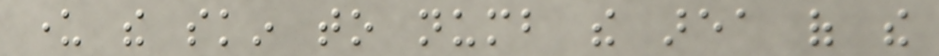under the skin to numb the area of the
